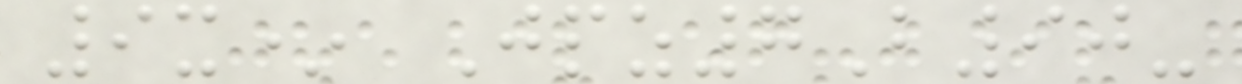9x* Jpz7B90-
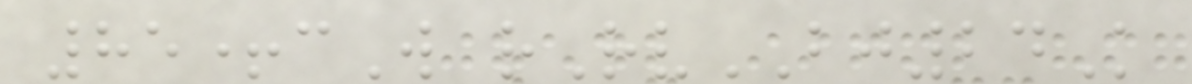85+cW rRvBJ24K
